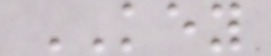KEY
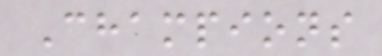Champions
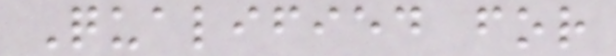Qualified for
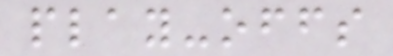play-offs
